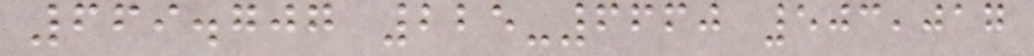669.707 225-6660 503,017
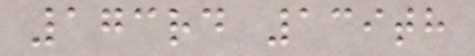173rd 139th
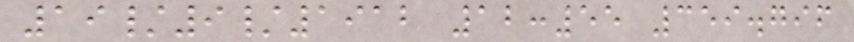19/9/1912 12:55 359.796
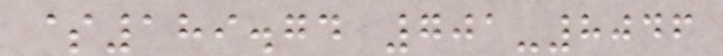$189.74 701-8046
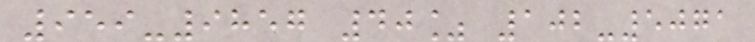959-9857 40% 102-5071
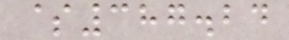$387.24
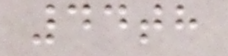44th
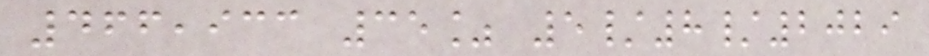466,933 35% 5/8/2029
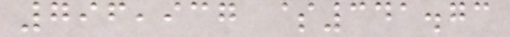796,937 $341.73
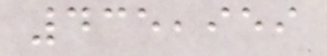435,959
